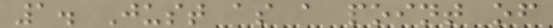1. Just as a point of
